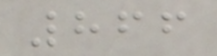866
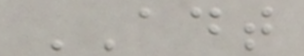ADT
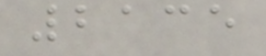2135
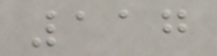117
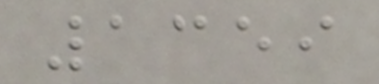1359
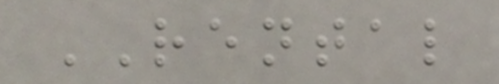RENTAL
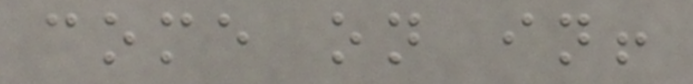come on in!
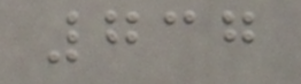737
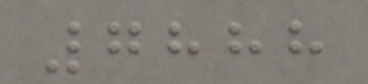7888
